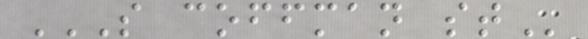S COFFMAN ST
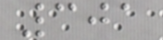301
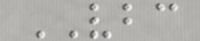VBC
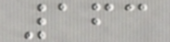163
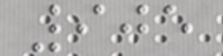905
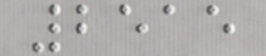2515
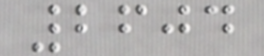2604
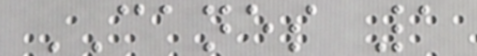CANES 1
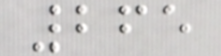265
